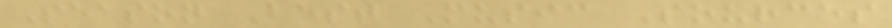Season Best Music Sources
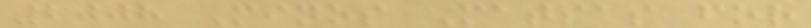2008 Minos Matsas for
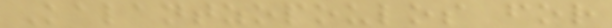Kalantzopoulos for
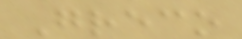Greco
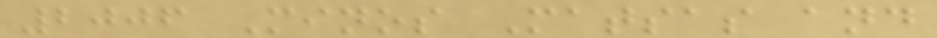2006 Minos Matsas and
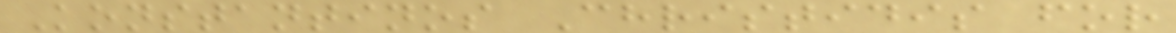Konstantinos Christidis for
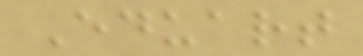Eduart
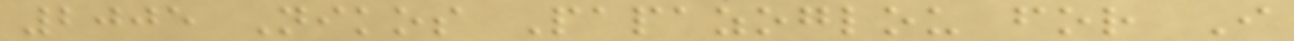2005 Nikos Papazoglou for I
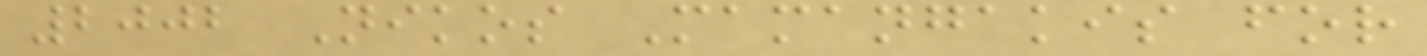2002 Nikos Mamangakis for
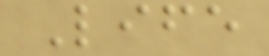Life
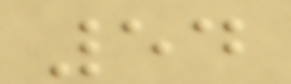54
